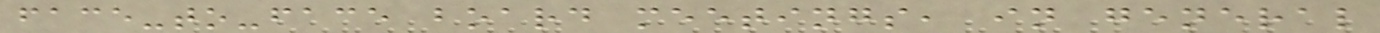face-to-face board meetings, in general
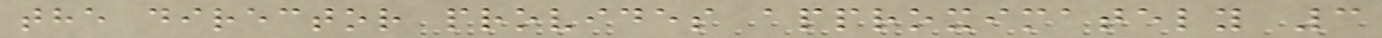the director provides approximately 3
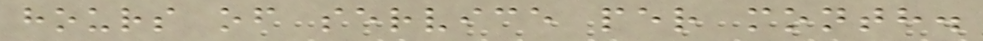hours of service per month.
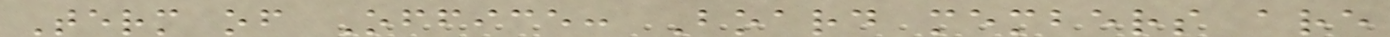Term of Office: Board members are
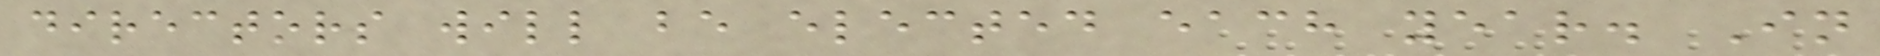directors will be elected each year. In
